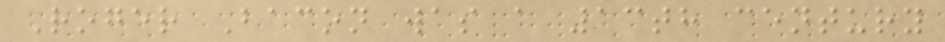Roger Bacon was a 13th century
